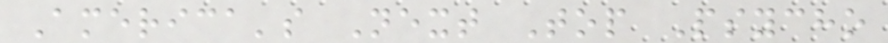America's Next Top Psycho
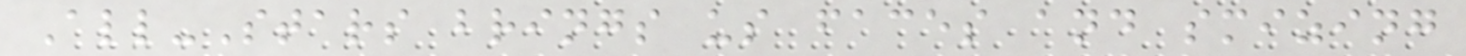All-Stars brings us faces and smizing
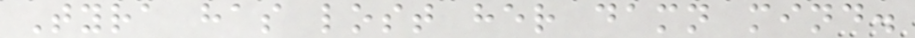Tyra has lost her damn mind.
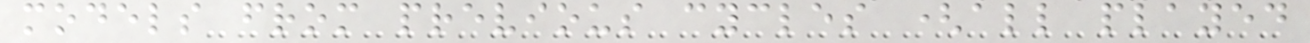models from previous cycles (all played
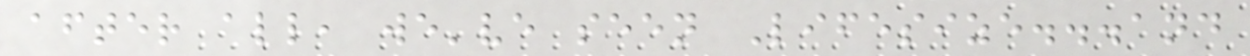after all, we've seen Lifesize...and
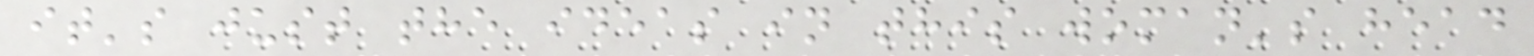it's just the ideas in this woman's head
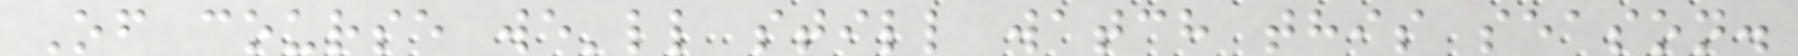Of course we'll still watch this season.
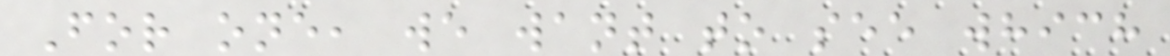For one, we want to see which
